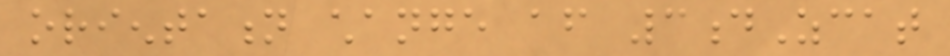orientation change after 3dZcat
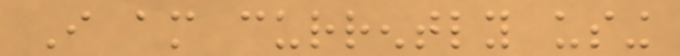I am currently using
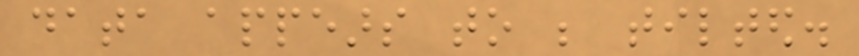data appears to be tilted.
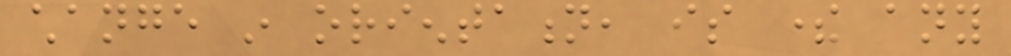change in orientation, is there any
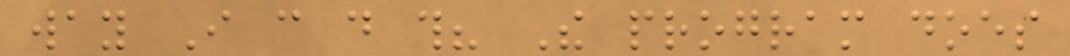way I can do this? The program does
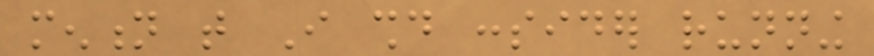mention that I should consider running
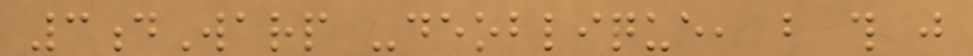3dWarp -deoblique, but this just
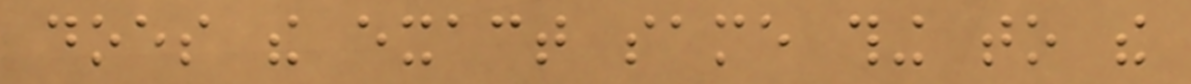does the exact same thing to the
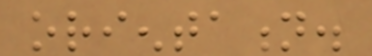orientation.
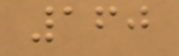160
